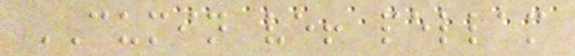CUMIN ve! pellam
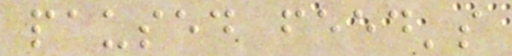paused feed's
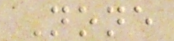None
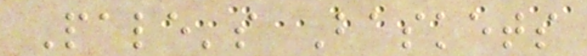Pale's Baskets
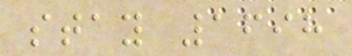stay 1698
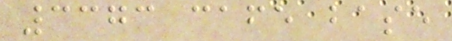3373 cafe base
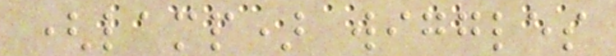(lamp) wiggles
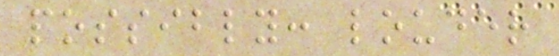possibly: louder
